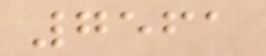7561
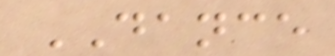DANCE
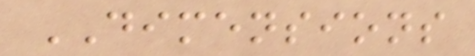DIMENSIONS
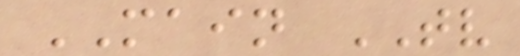MAIN TV
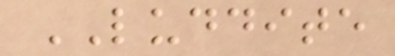LUDDITE
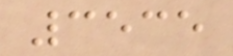3535
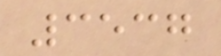3537
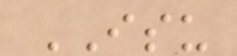ISU
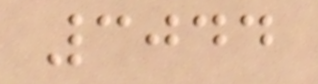3044
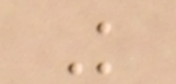K
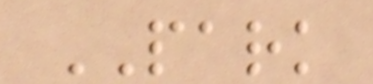PARK
